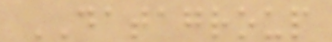DATAGROUP
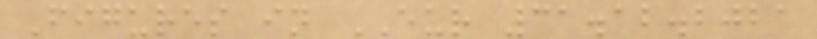Figures in EUR 31.12.2021
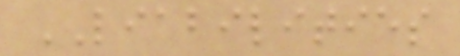LIABILITIES
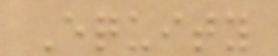Equity
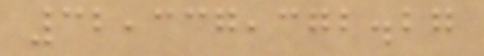32,337,372.27
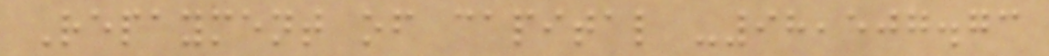Repayment of capital -98,507.73
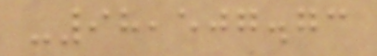-98,507.73
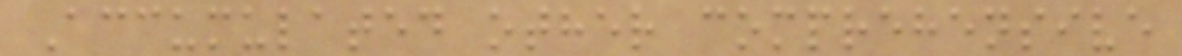Accumulated other comprehensive
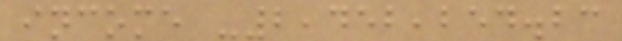income -2,452,254.23
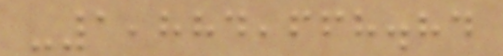-1,884,668.84
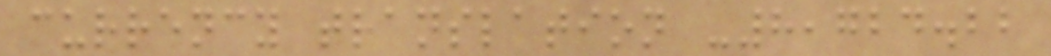currency translation -8,724.22
